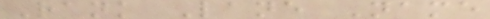Rank Lane Name
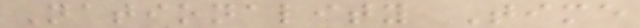Nationality Time
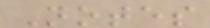Notes
